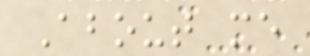About me
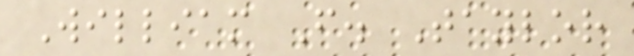William F. Taylor
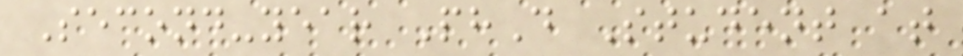Second-year PhD Student at
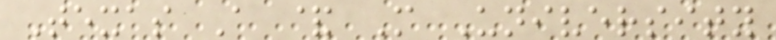Texas A & M University
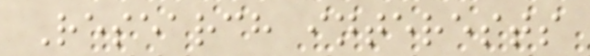Research interests
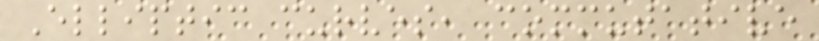Elliptic curves, commutative
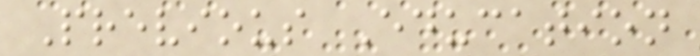Previous Education
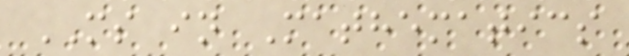MS in Mathematics
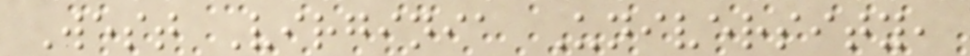West Virginia University,
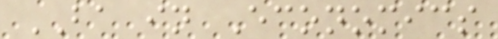BA in Economics
